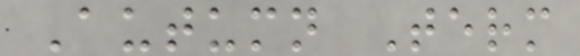Autumn Term
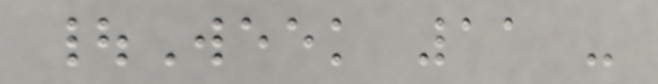|Week 11 -
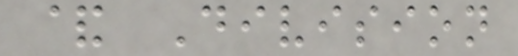& Division
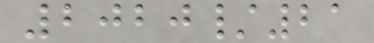2020/21
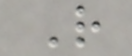R
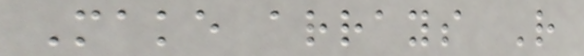Make arrays R
